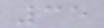35
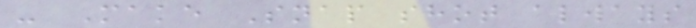- Make Snap shot always
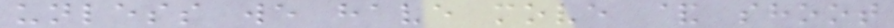unless we have move & shoot
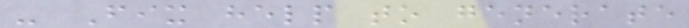- Fix help to generate
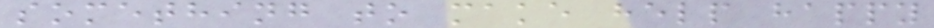something to make help happy
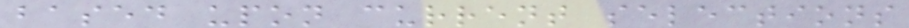based upon current selections
